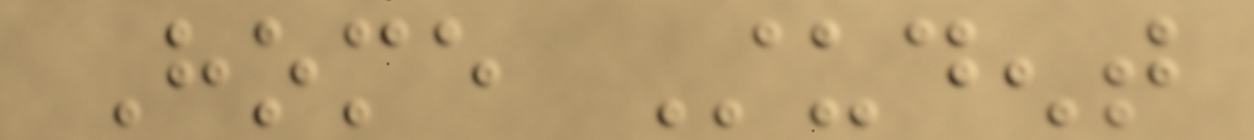Home Student
